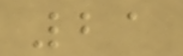21
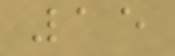15
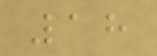18
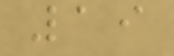19
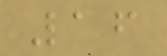16
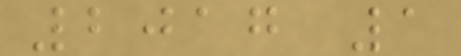2017 1
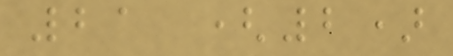21 (2)
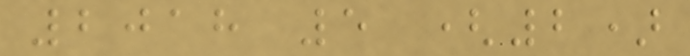2018 5 (2)
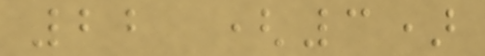22 (3)
